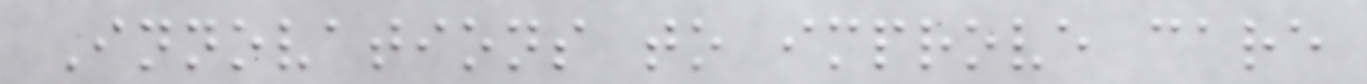Innovations to improve care
